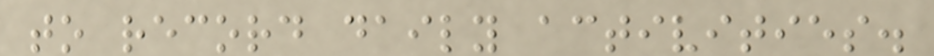to record daily activities.
